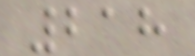218
